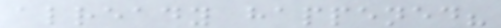already happened?
